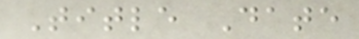Title Date
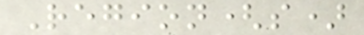Region(s)
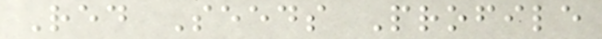Red Seeds Profile
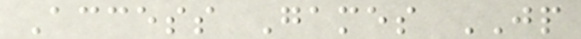Access Games JP
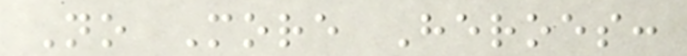No More Heroes:
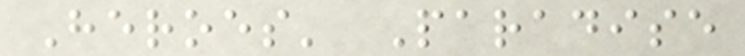Heroes' Paradise
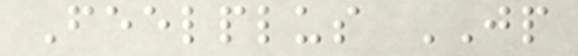Feelplus JP
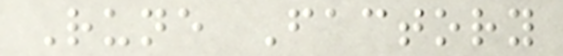Rune Factory
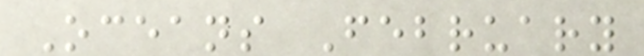Oceans February
